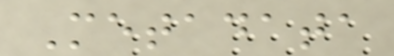Metadata
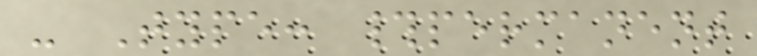- Type: #permanent
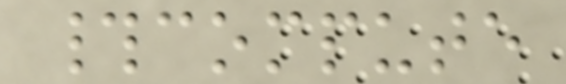#compute
